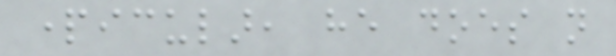particular, he does not
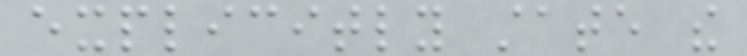explicitly state the
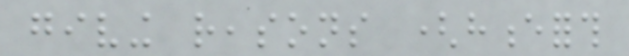giving reasons (henceforth
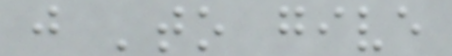just 'to give
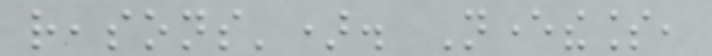reasons'). Nevertheless,
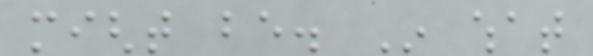might be. In what
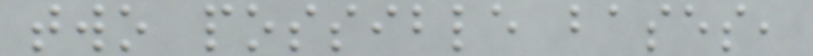two possible bases,
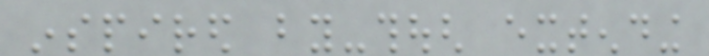inspired by-though extending
